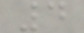4
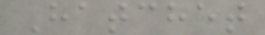Hatchet
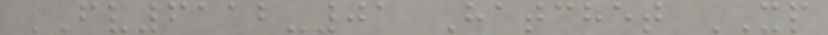FV6112-01 Hatchet XP
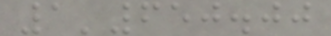1'650.00
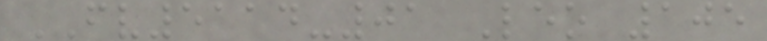FV5114-01 Leo 105
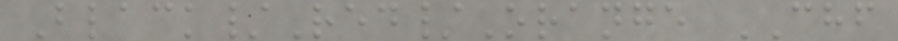Black/Red/Orange CHF
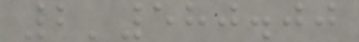2'580.00
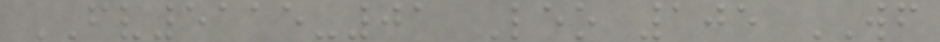FV5115-01 Leo 105 WF
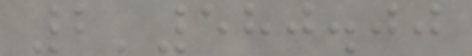2'580.00
